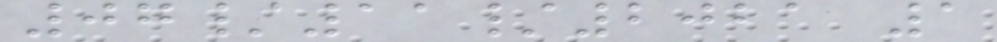07/11/2021 1
